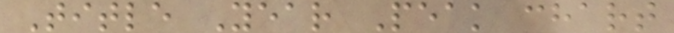Title Year Peak chart
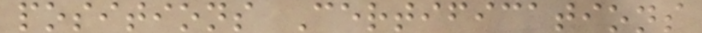positions Certifications
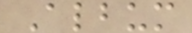Album
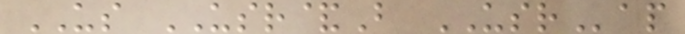US USR&B USRap
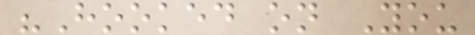"Hooked on You
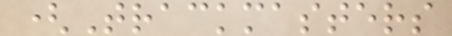(Trackmasters
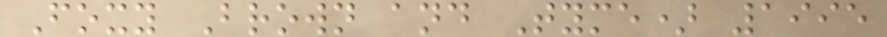Foxy Brown and Tyme) 1995
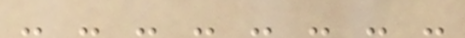- - - - - - - -
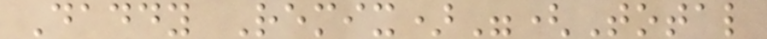Daddy Remix)"(Total
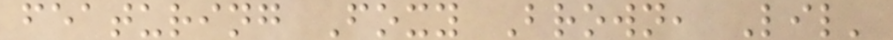featuring Foxy Brown, Lil'
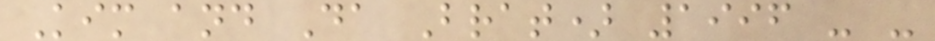Kim and Da Brat) 1996 - -
